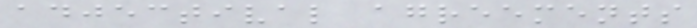adjectival agreements
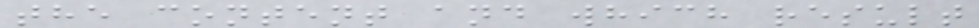the content and which result
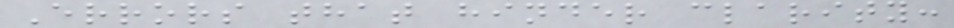Errors that hinder clarity:
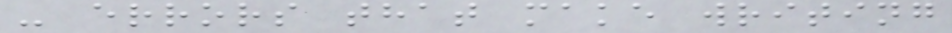- errors that make writing
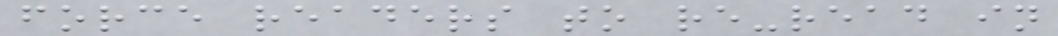force readers to re-read in
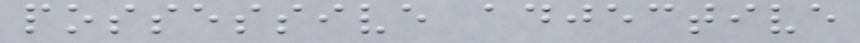possessive adjective
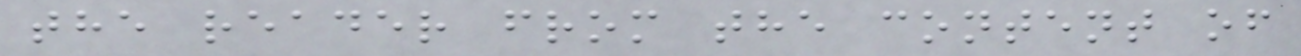the reader from the content of
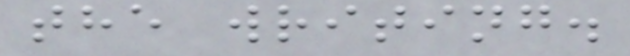the writing.
